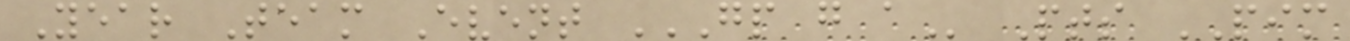Year Team Event GP G A Pts PIM
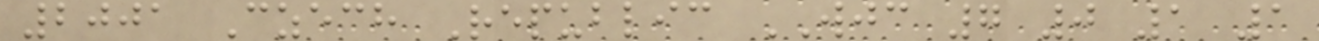2001 Czech Republic WJC 7 0 1 1
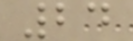24
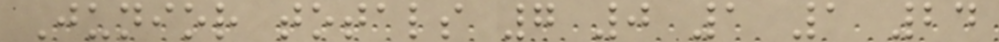Junior totals 7 0 1 1 24
